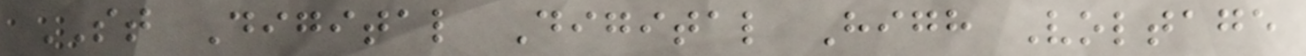ST Digital Digital High Voltage
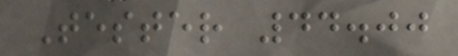Tester 44.00
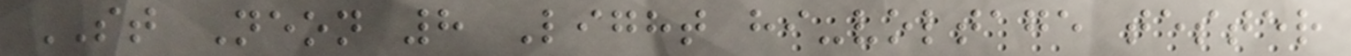ST Neon 8 Light hi-voltage tester
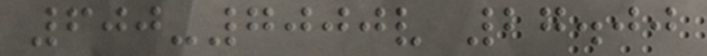600-7000v 27.00
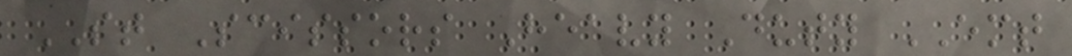ST Scissors Heavy Duty EMT
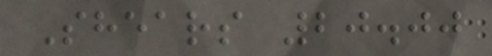Shears 20.00
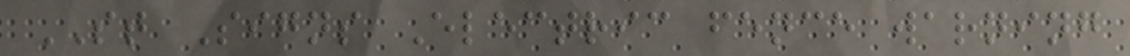ST Signs Electric fence warning
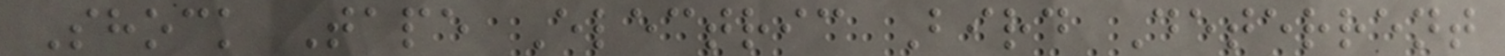Shock Tape Electric Bird Deterrent
